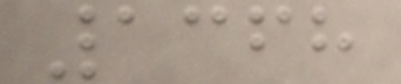1368
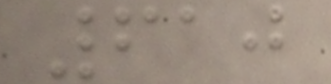610
